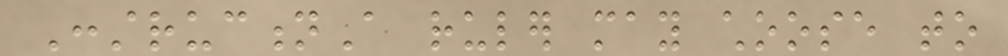ConstructionA ruler may choose to
